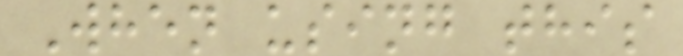When using this
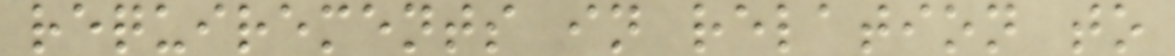requirements in relation to
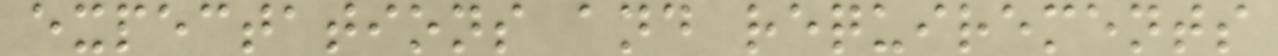expectations and requirements
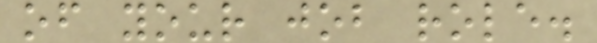of your job role.
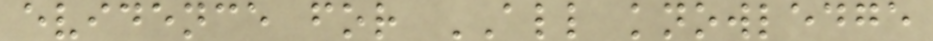evidence for ALL knowledge
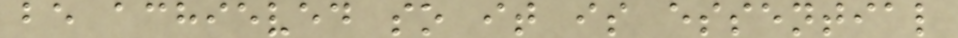be achieved so it is essential
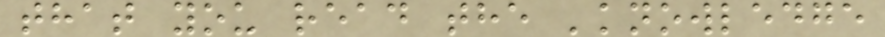that you read the 'knowledge
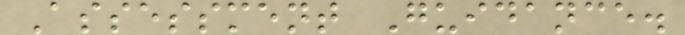Assessment Guidance.
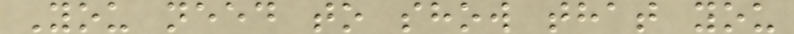You need to show that you
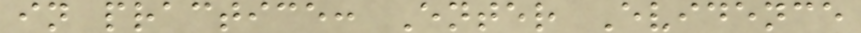in practice: Enter Evidence
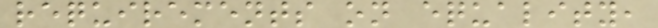requirements on equality,
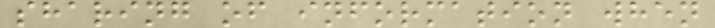sharing of information when
